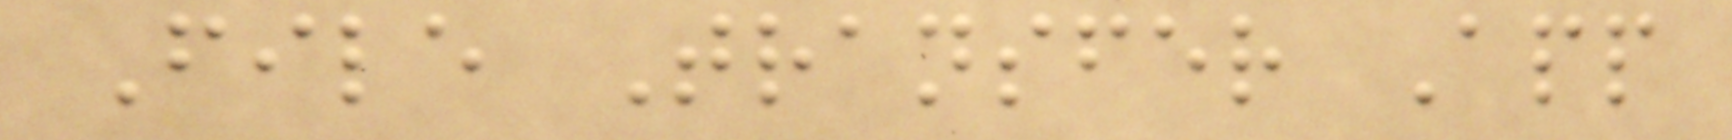File Transfer App
